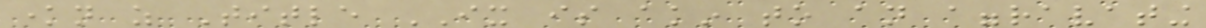known as Title IX is akin to an aggravating
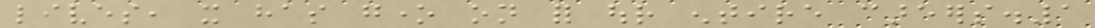lives, it has gone on for our entire careers.1
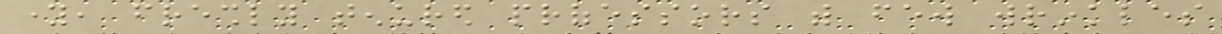young, freshly tenured professors with few wrinkles
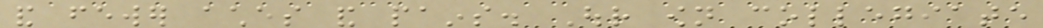and fewer aches and pains. Our own collegiate
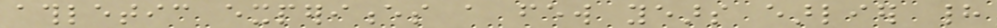athletic experiences a few years earlier had
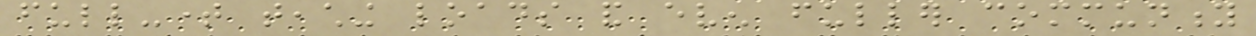full-time teaching loads and even fuller community
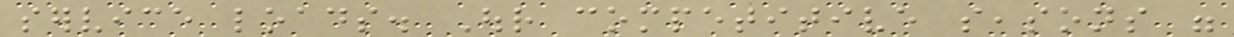service loads. Our competitive seasons were
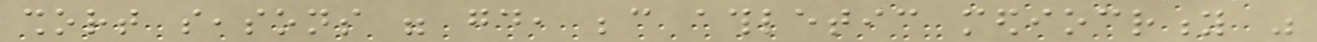short seasons were good, because athletic mediocrity was
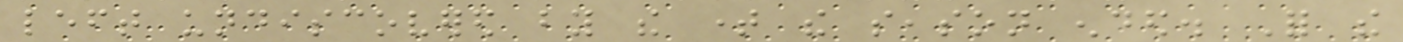left undiscovered by the time the season ended. For the
